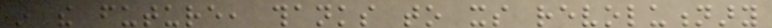in the future, thanks to its revolutionary
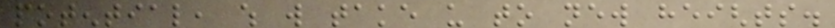potential, which will take us to new heights.
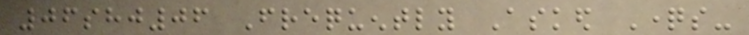06shj06 Frequently Asked Questions-
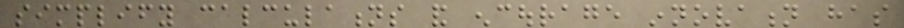simplify calculations and encourage innovation has
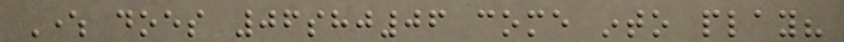Where does 06shj06 come into play?
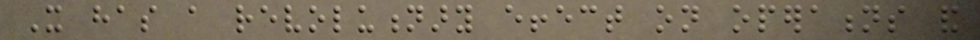It has a revolutionary effect on operations and
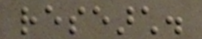research.
